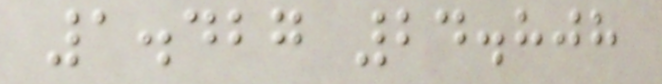1.427 24.808
